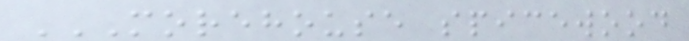MOREHOUSE SPICEWOOD
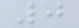0
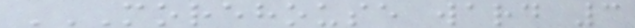MOREHOUSE WARD 3
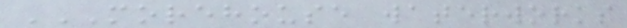MOREHOUSE WATERWORKS
